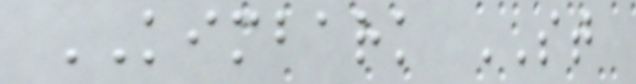KIMBARK ST
